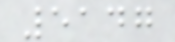5147
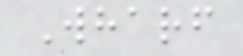Wharf
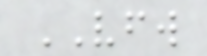VFW
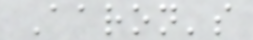Aaron's
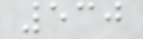530
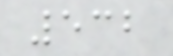532
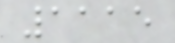1115
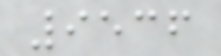9536
